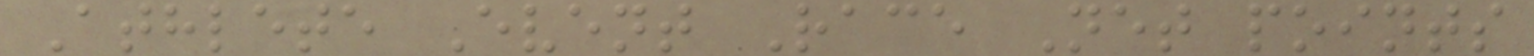Athlete Event Race Net points
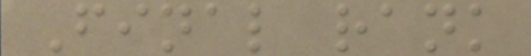Final rank
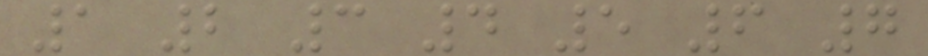1 2 3 4 5 6 7
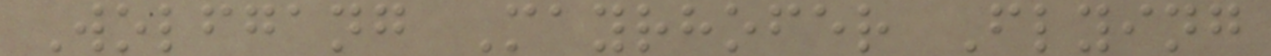Wolfgang Mayrhofer Flying
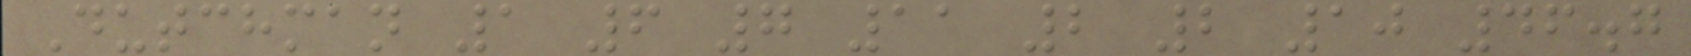Dutchman 1 6 7 11 2 2 10 46.7
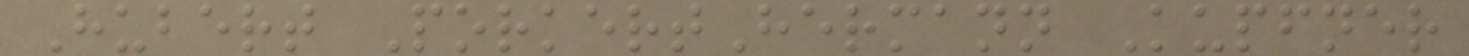Hubert PorkertHermann Kupfner
